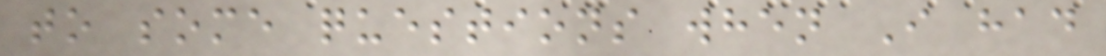to some questions when I had
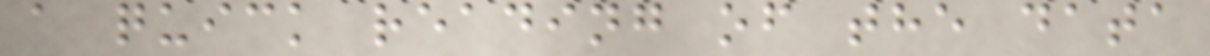a quick reading of the data
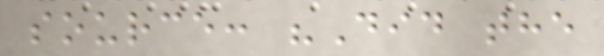source: "Did the
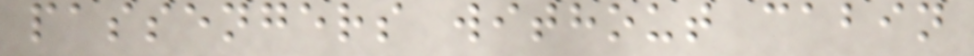passengers without cabin
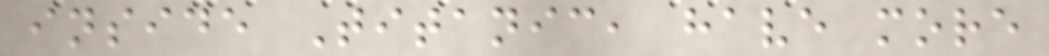inside Titanic, have more
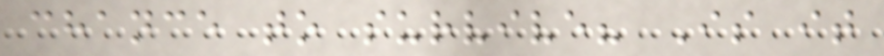chance to survive? Is it
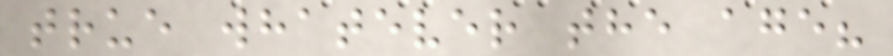true whatever the age?
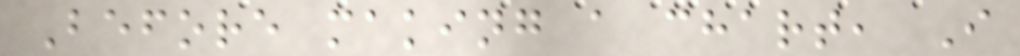Before making a chart, I
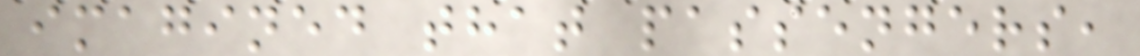imagined that passengers,
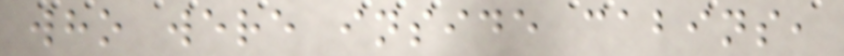who were inside cabins,
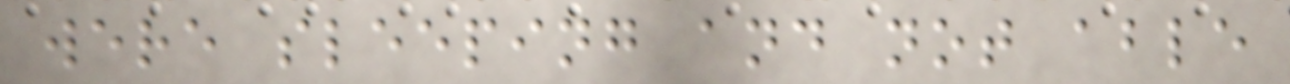were sleeping and not able
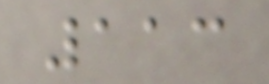113
